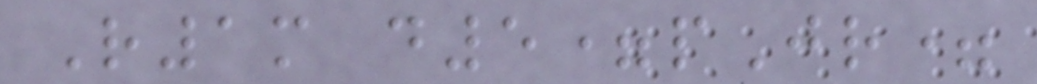R1m d5=pJr=
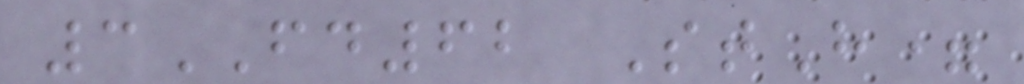3FD62 StH=
